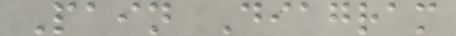Pain Diagram
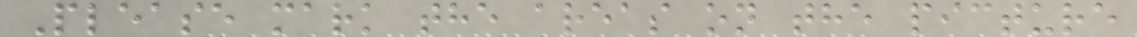Please mark the areas on the picture
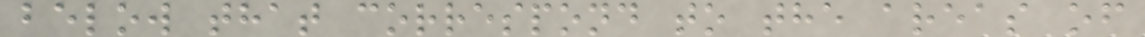below that correspond to the areas of
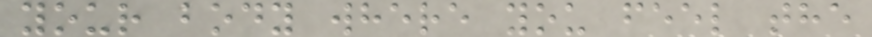your body where you feel the
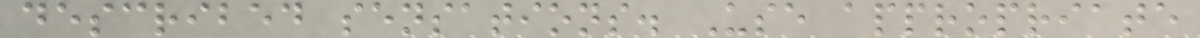described sensations. Use appropriate
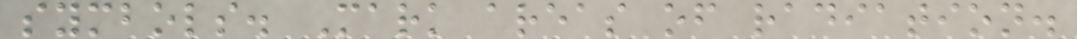symbols. Mark areas of radiation.
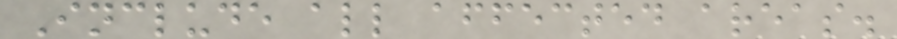Include all affected areas.
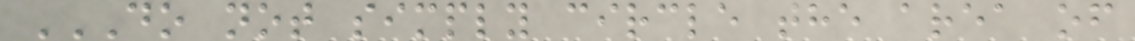DO NOT SIMPLY CIRCLE THE AREA OF
